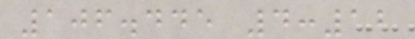106.445 4:12
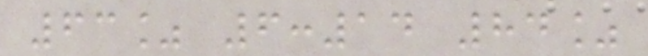63% 6:14 84%
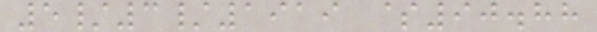5/3/1919 $90.88
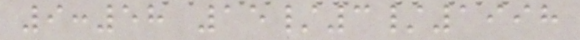9:58 15/3/1998
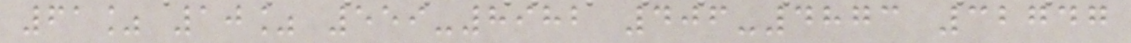61% 10% 559-8982 406-4873 32747
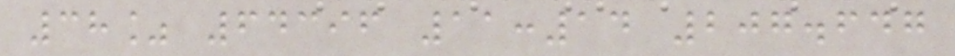38% 64396 11:14 207.647
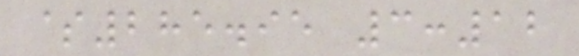$285.95 3:12
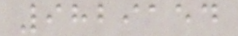9829154
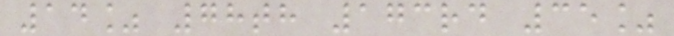14% 78th 173rd 35%
